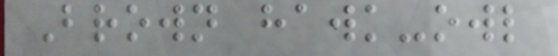Brown hawk-owl
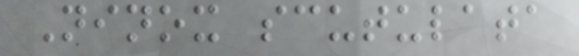Ninox scutulata
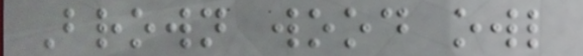Brown wood owl
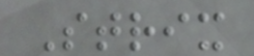Strix
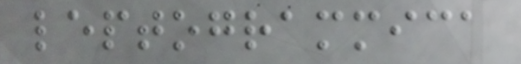leptogrammica
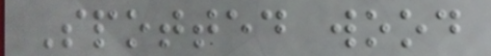Spotted wood
